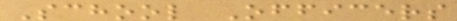School Officers
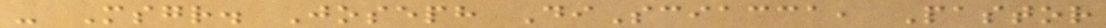- Msgr. Joseph DiSciacca, Pastor
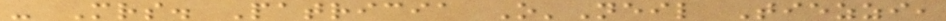- Mrs. Patricia O'Neil Tiezzi,
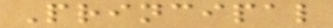Principal
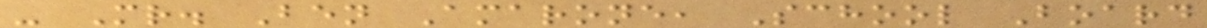- Mr. Ben Amarone, School Board
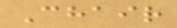Chair
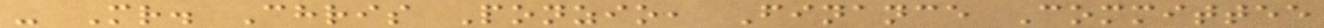- Mr. Chris Ponzio, Finance Committee
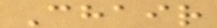Chair
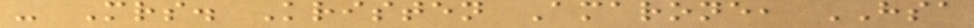- Mrs. Kristen Amarone, HSA
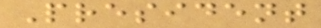President
